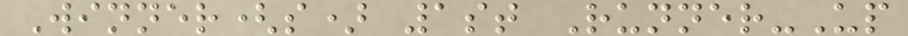Winner(s) 1st Runner-Up
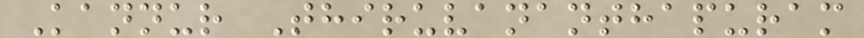Kannur Thiruvananthapuram
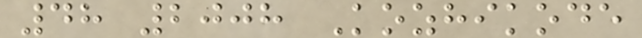48 2008 Kozhikode
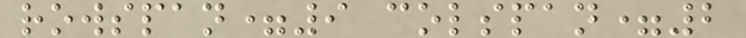rowspan=9 colspan=2
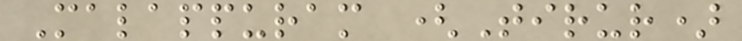Malappuram (Tirur)
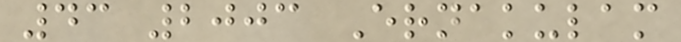43 2003 Ernakulam
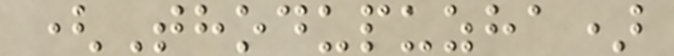(Thodupuzha)
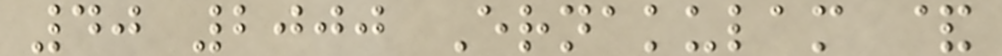40 2000 Ernakulam &
